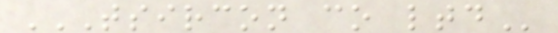TSIRCON CO LTD
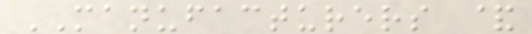MANUFACTURERS &
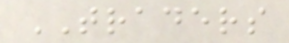TRADERS
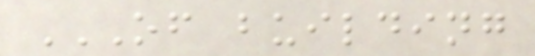OF BUILDING
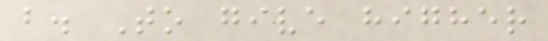b. To give higher
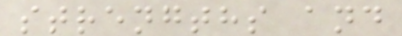strengths and
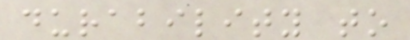durability to
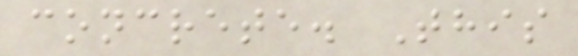concrete. This
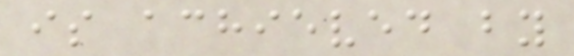is achieved by
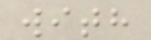with
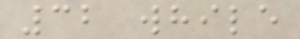32 while
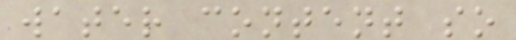water content so
